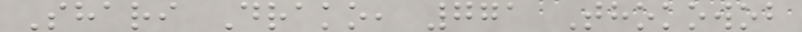Shari Drako, 771 Thokowob
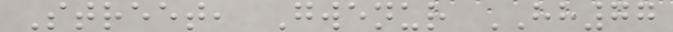Street, Gwenur HH77
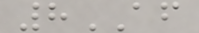8AF
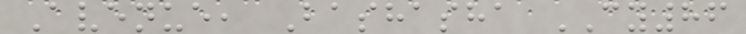Avenue, Bashasha CY86
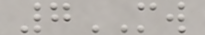7MW
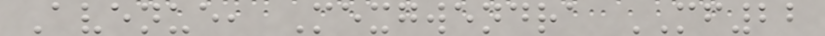Avenue, Mexgwendra MF22
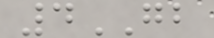4GB
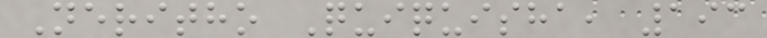Neritho Quiquisha, 193
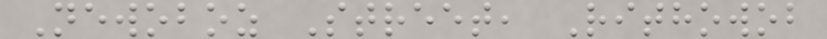Newoboz Street, Rithowob
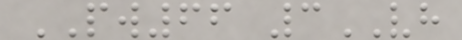PW66 3VH
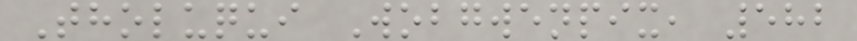Tholuqui Wobgwenpix, 582
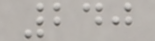240
